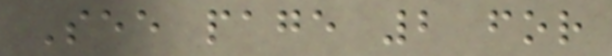See page 2 for
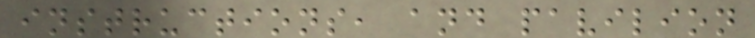instructions, and pavilion
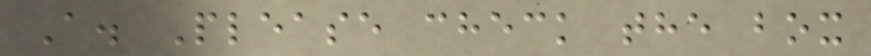A. Please check the box
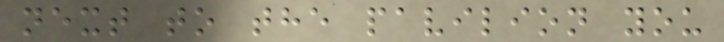next to the pavilion you
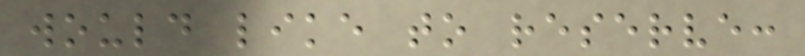would like to reserve:
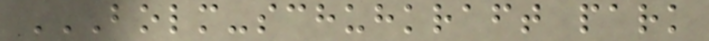BOLM-SCHUHKRAFT PARK
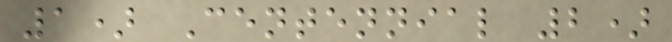1) Centennial 2)
